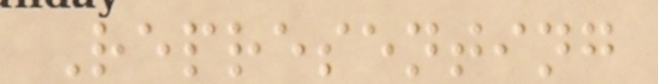Representing
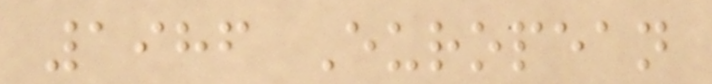1986 European
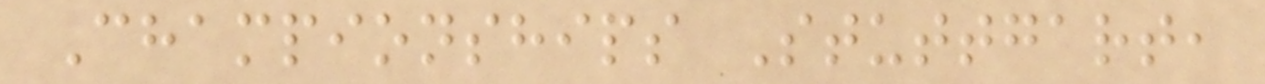Championships Stuttgart,
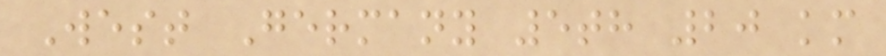West Germany 5th 20 km
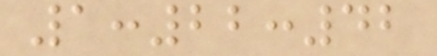1:22:42
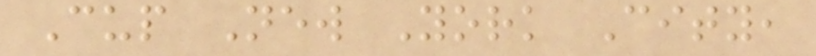Cup New York City,
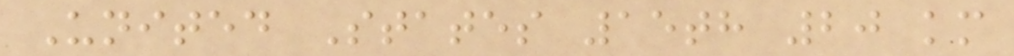United States 15th 20 km
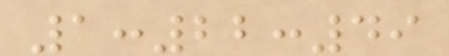1:22:49
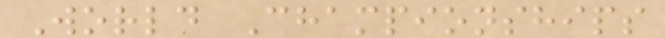World Championships
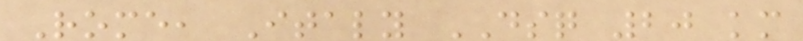Rome, Italy DSQ 20 km
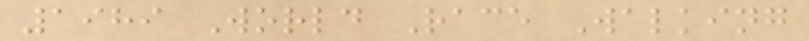1989 World Race Walking
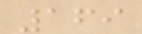169
